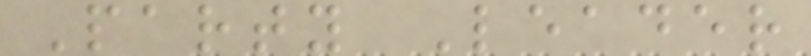Party Leader
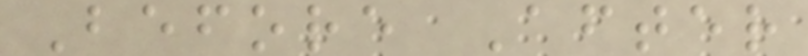Before After
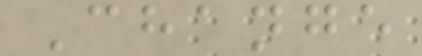Change
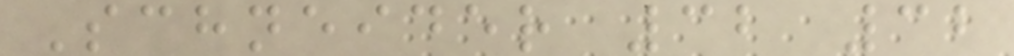Schneider 32 32
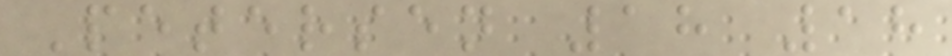Petersen 18 18
